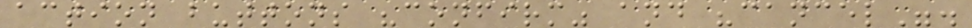action buttons "confirm" and "cancel".
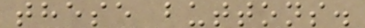these buttons.
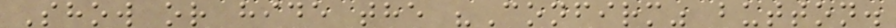Show or hide the "Confirm" button.
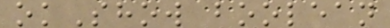okShow boolean
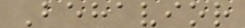Behavior
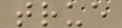true
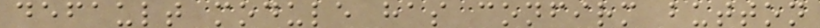default module has confirm button
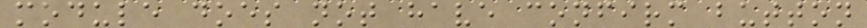module does not have confirm button
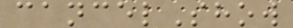cancelShow
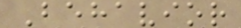Behavior
